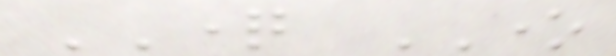QUESTION ONE
